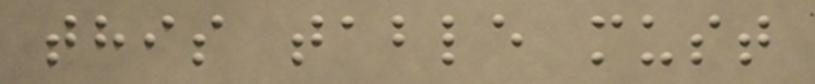this table must
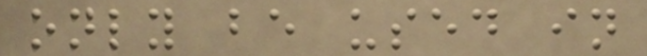only be used in
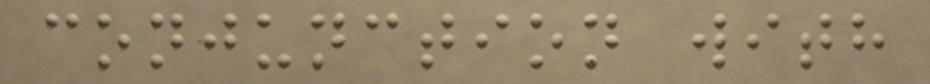conjunction with
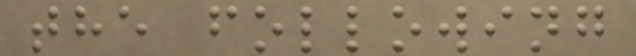the following
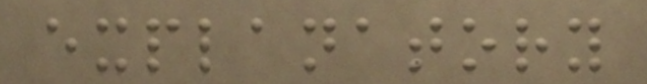explanatory
